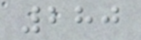280
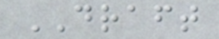DRAFT
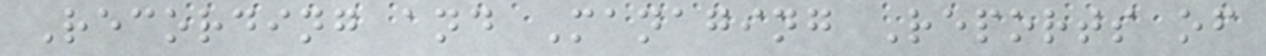Recording and Managing Reports of
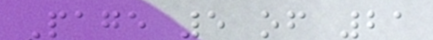Page 5 of 21
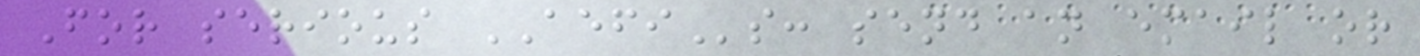For serious AEFIs: send an email or
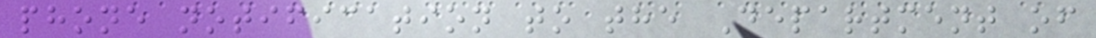phone notification to the Department of
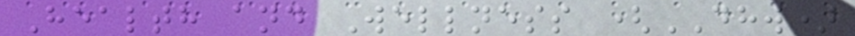Health and Wellness (DHW)
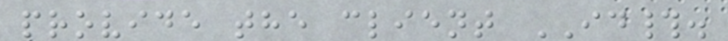provide the client ID#.
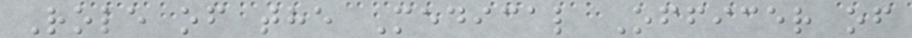Role of the Medical Officer of
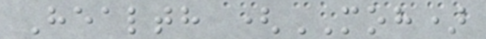Health (MOH)
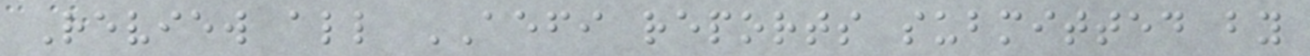Review all AEFI reports submitted by
